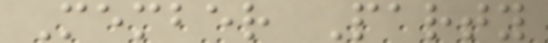Member Party
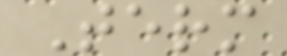Term
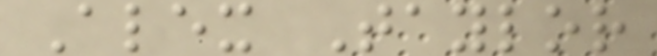Alex Taylor
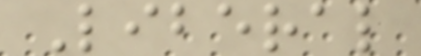Liberal
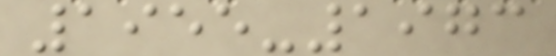1955-1973
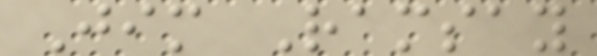Jim Ramsay
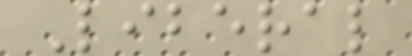Liberal
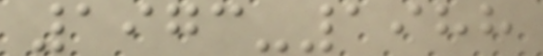1973-1988
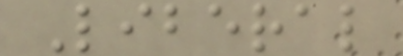Liberal
